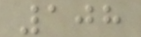108
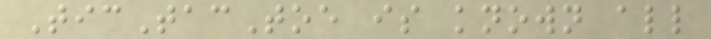TicTacToe is known all
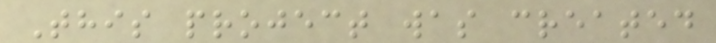This project was created
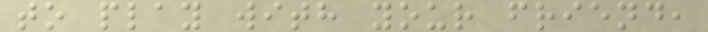to play with your friend,
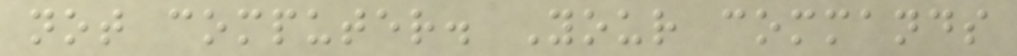not computer. Your commands
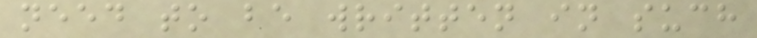need to be written in such
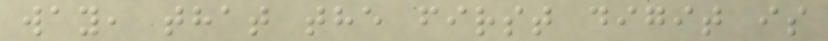way, that the first digit is
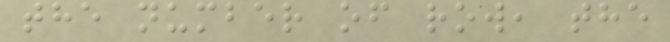the number of row, the
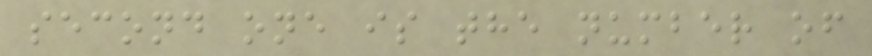second one is the number of
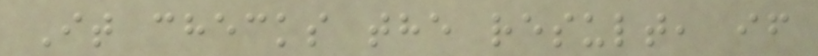It checks the result, if
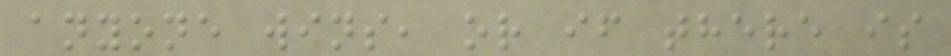anyone wins, or if there is
